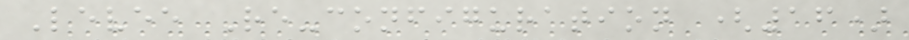Levee Re-configuration (16)
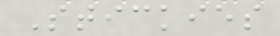Stickies
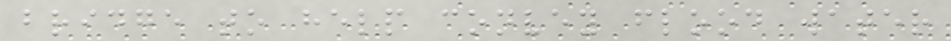bridge to help convey flood water
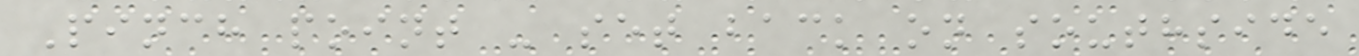Pinch point - set back on southside
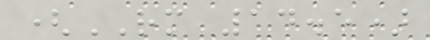(RM 14.5)
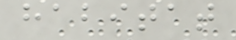habitat
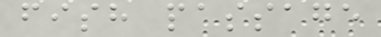fish passage
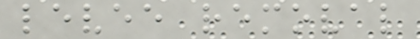levee removal
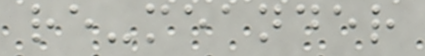re-meander
